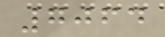7064
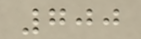700
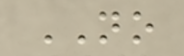NO
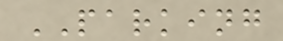PARKING
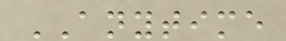ANYTIME
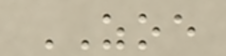ZOE
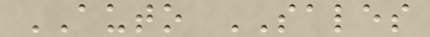AUTO SALES
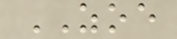ZOE
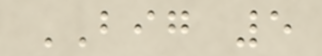BIG 5
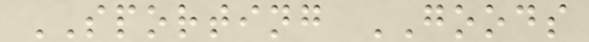SPORTING GOODS
